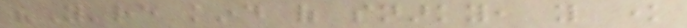"You're kind of snarky, you know
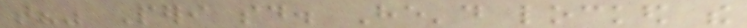that?" Peri said. He'd locked the
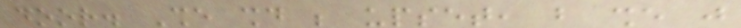door. She should be upset, but she just
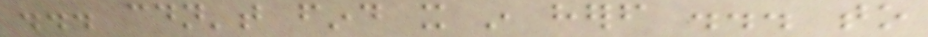... couldn't find it in herself ... to
